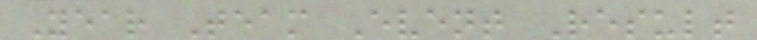Year Team Event Result
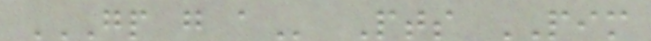GP G A Pts PIM
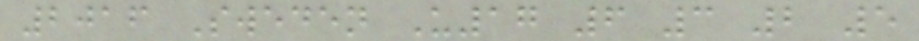2016 Sweden U17 6 3 2 5
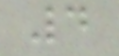4
